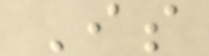Is
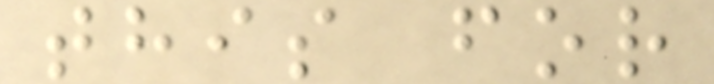this for
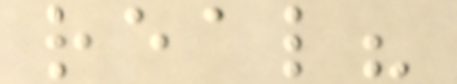real?
